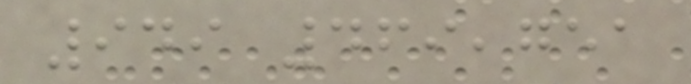949 469,751
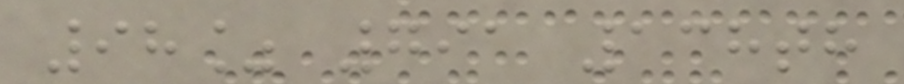98% 791 138th
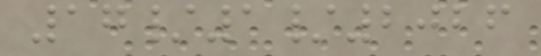17/1/2026
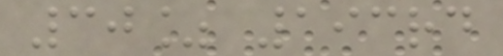30% 193rd
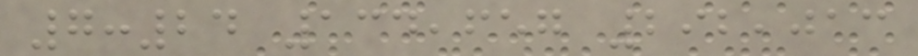7:24 134,657 292,013
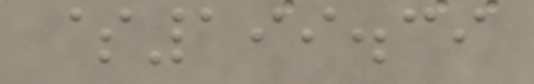$199.39
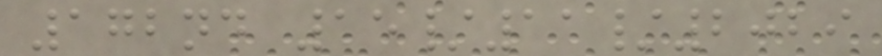172nd 15/11/2029
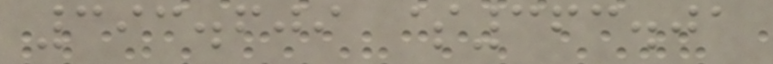393.609 $363.01
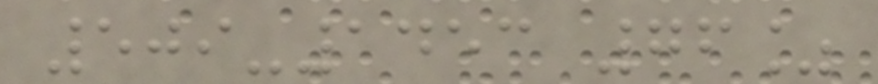509-1453 76%
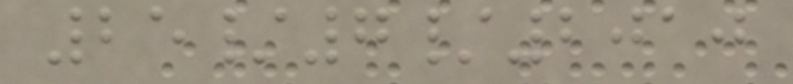25/7/2010
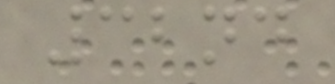32nd
